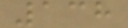138
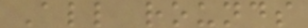All rounds
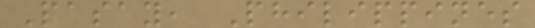Pasay, Philippines
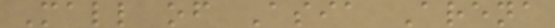Mall of Asia Arena
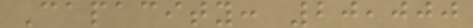Capacity: 20,000
